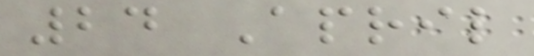24 April
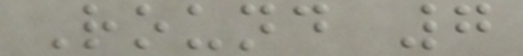Round 7
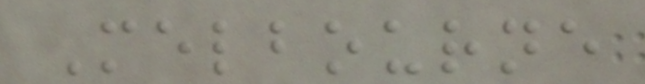Melbourne
